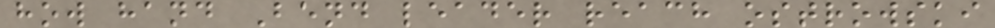how hand Bend leader reach ostrowski
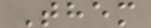Them
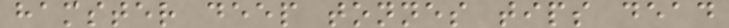hamster deep tonnes tips dead
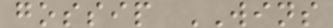gossip WINS
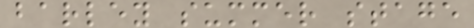barley summer stage
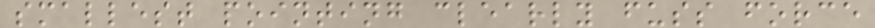smallest pointing clearly fuss force
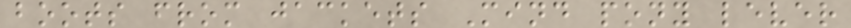boots from jackets Mind pony lever
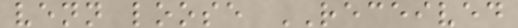venn loose RECEIVED
